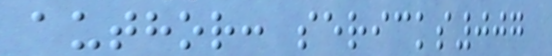author: sericks007
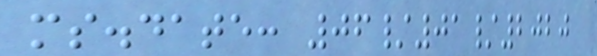ms.date: 06/01/2020
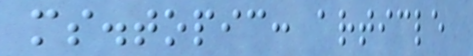ms.topic: article
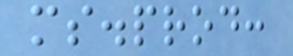ms.prod:
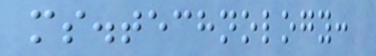ms.technology:
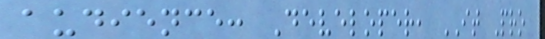audience: Developer, IT Pro
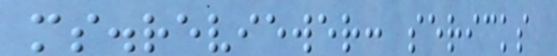ms.reviewer: sericks
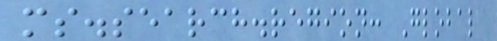ms.search.region: Global
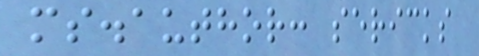ms.author: sericks
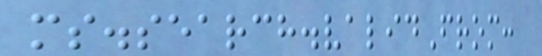ms.search.validFrom:
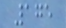175
